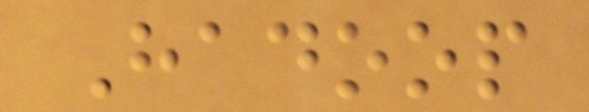Hadoop
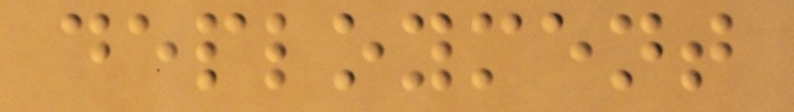deployment
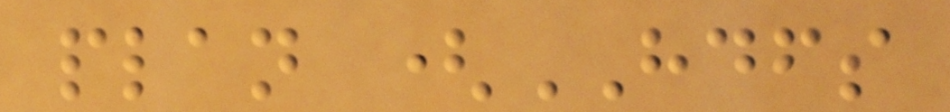plan (HDFS
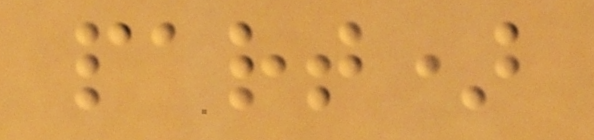part)
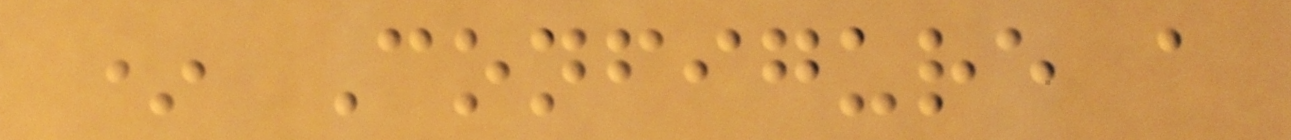* Configure a
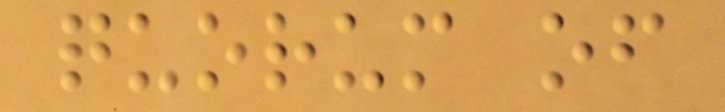quorum of
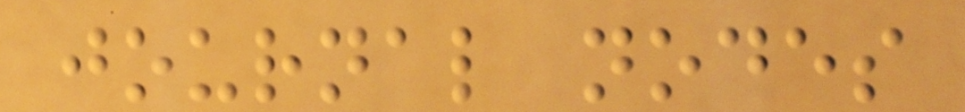journal nodes
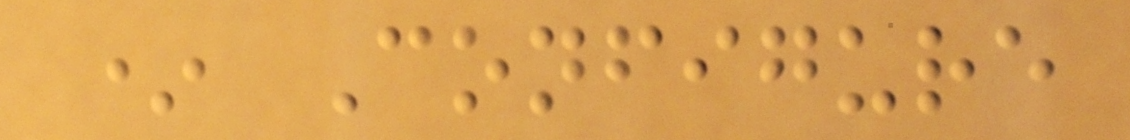* Configure
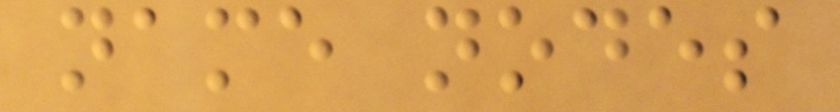name nodes
